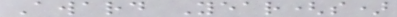Award Year(s)
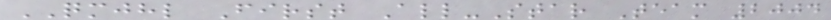QMJHL First All-Star Team 2004
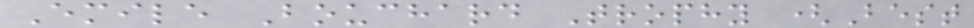Emile Bouchard Trophy (Best
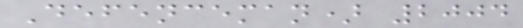Defenceman) 2004
